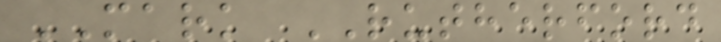MARK RUTHERFORD
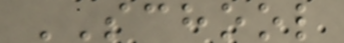SCHOOL
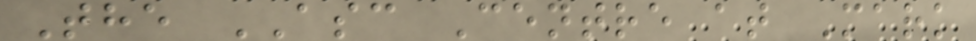The ASC Centre at Mark
